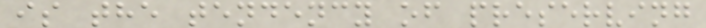is the tendency of preserving
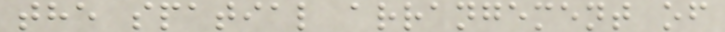the spatial arrangement of
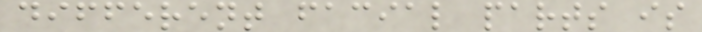different facial parts is
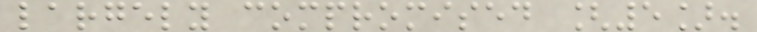largely compromised [5].
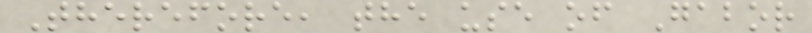Therefore, the use of Gabor
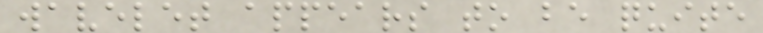wavelet appears to be quite
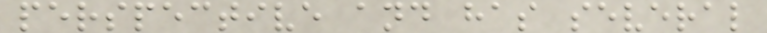perspective and has several
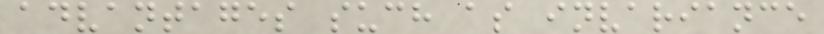advantages such as invariance
